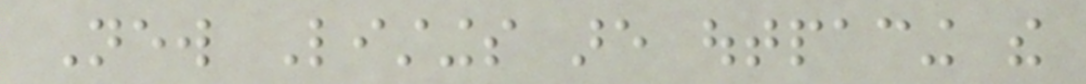New Listings are outpacing the
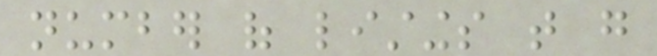number of listings that go
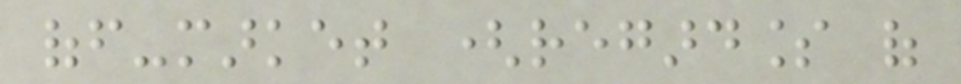off-market (regardless of
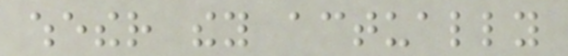whether they actually
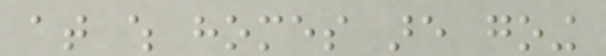at which homes are going
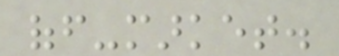off-market.
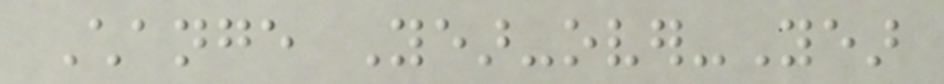Change Year-over-Year
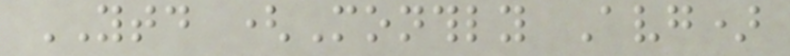YTD (Monthly Avg)
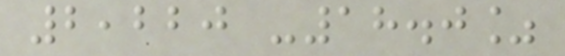2,220 -18.0%
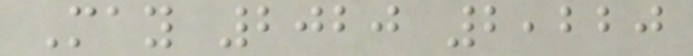May 2020 2,220
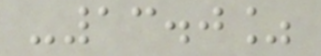-13.0%
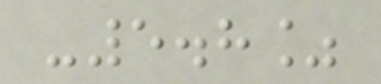-5.8%
